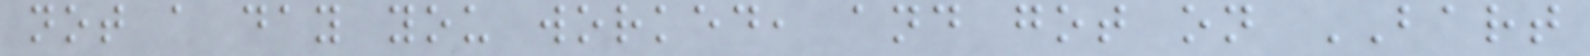not a day you worked, and got on BART
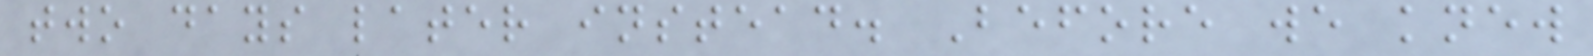two days later instead. Before we knew
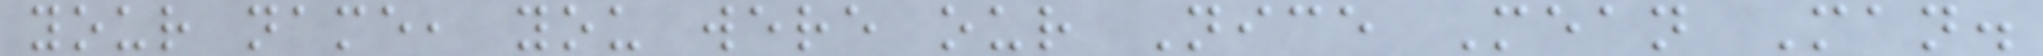your name, you were our Nice Mean Man.
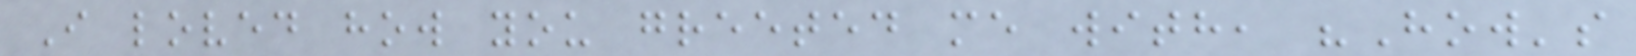I loved how you greeted me with, "How's
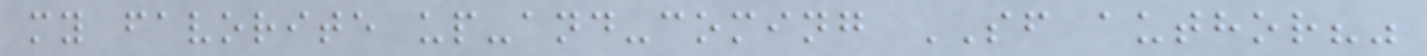my favorite up-and-coming SF author?"
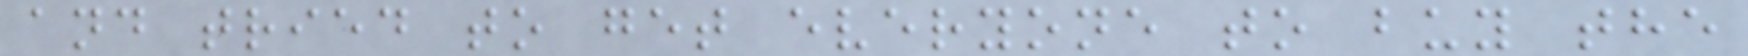and tried to get everyone to buy the
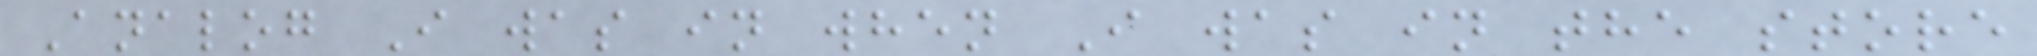Analog I was in when I was in the store
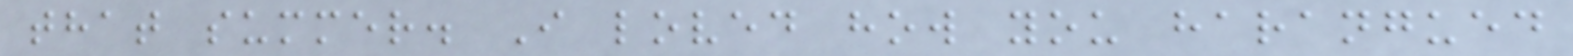that summer. I loved how you harangued
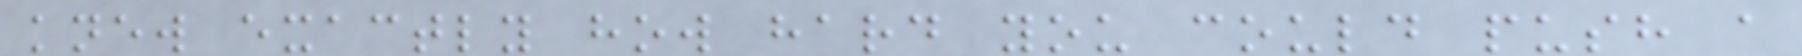knew exactly how hard you could push a
